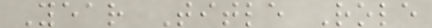Year Title Role
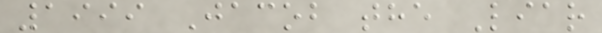1999 Jacob the Liar
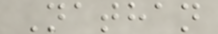Nathan
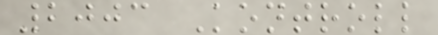2003 Kontroll
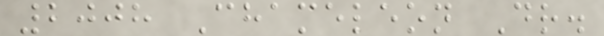2008 Chameleon Dr.
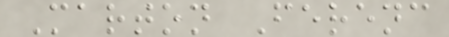Marton Ferenc
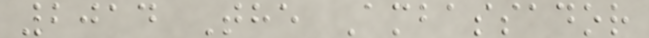2014 The Ambassador
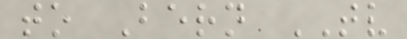to Bern TV
